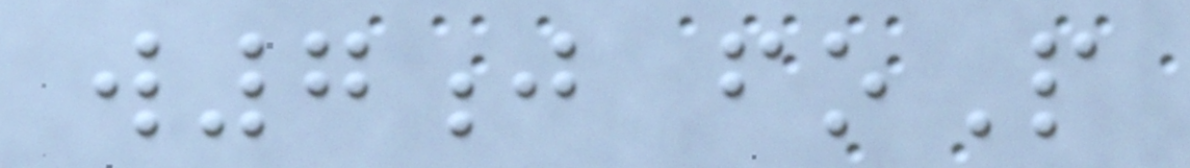w7j foP
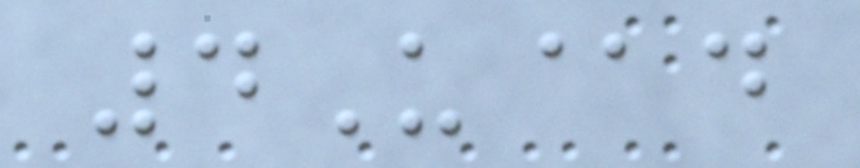4U@d
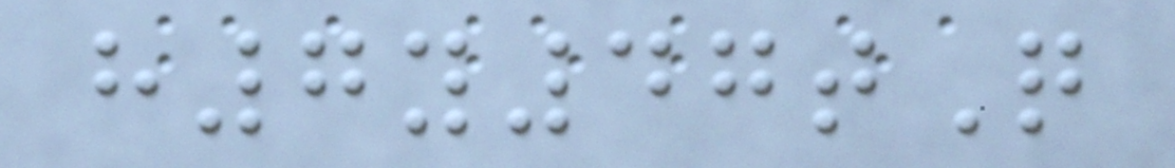h7y47tQ
